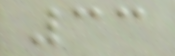33
